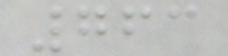763
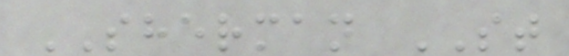SHERMAN ST
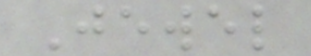Jewel
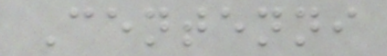Centenni
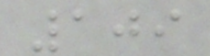109
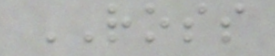ROSS
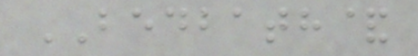BEDBATH&
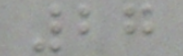27
